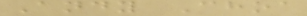Andy Choa
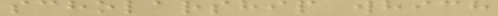scholarship which
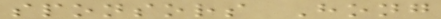sponsors Hong
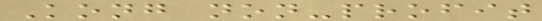Kong non-profit
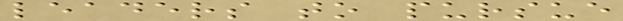leaders to pursue
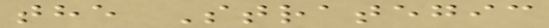the Strategic
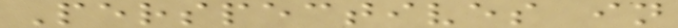Perspectives in
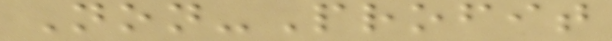Non-Profit
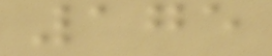175
